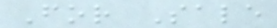For Sale
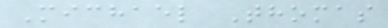Michael Thomas
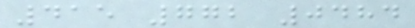415 772 0484
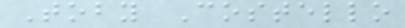Toby Costello
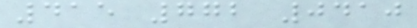415 772 0410
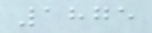1875
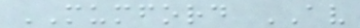MUMFORD AV
